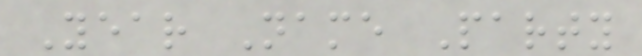Year Name Party
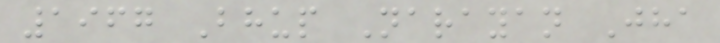1967 Bhup Narayan Jha
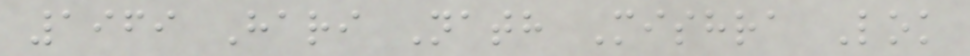1969 Hari Nath Mishra Lok
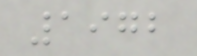1972
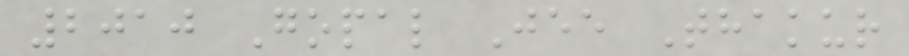2010 Gopal Jee Thakur
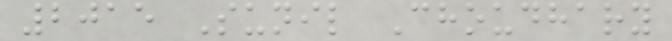2015 Sunil Choudhary
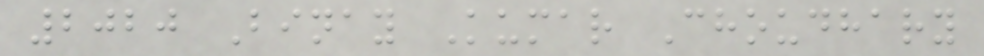2020 Binay Kumar Choudhary
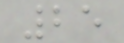25
